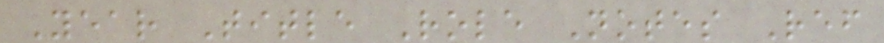Year Title Role Notes Ref
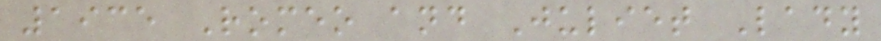1935 Romeo and Juliet Lady
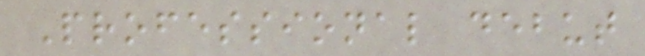Professional debut
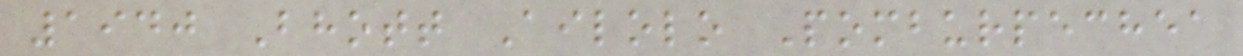1940 Bhott Ailolo Pomburpechea
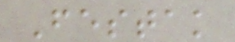Festak
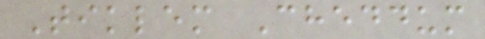Tiklem Cheddum
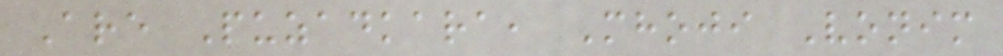Are Puzadkara, Mhoji Vonim
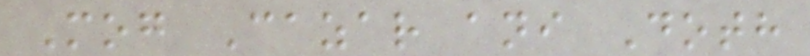Mog Cazar ani Doth
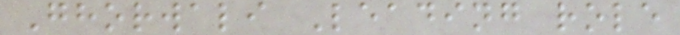Ghorwali Leading role
